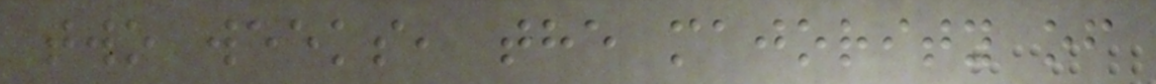two weeks, the majority of
